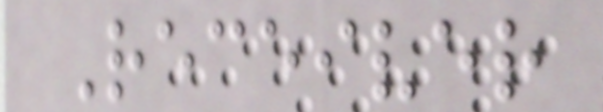Receiver
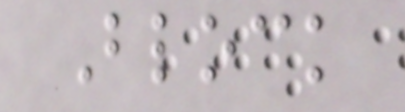Block
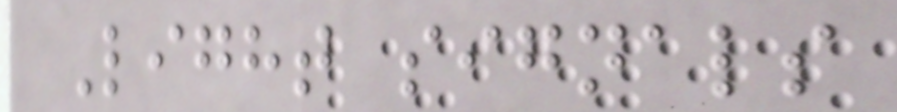Light signals
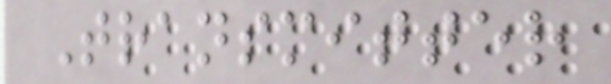Transmitter
